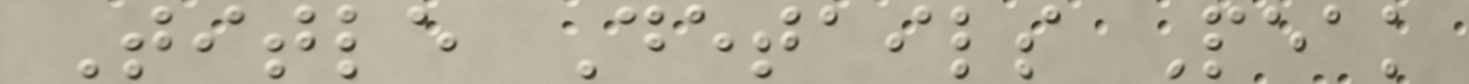Title Details Peak
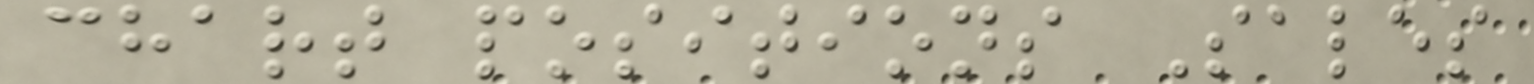chart positions Sales
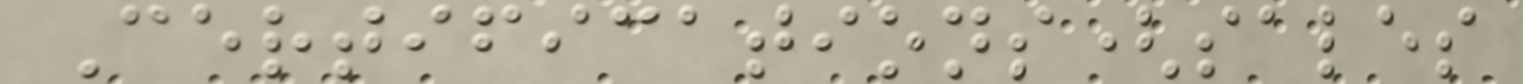Certifications(sales
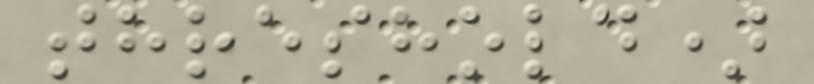threshold)
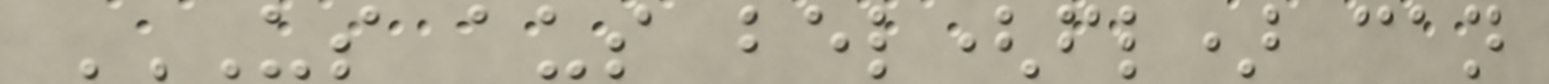US AUS BEL(FL) CAN
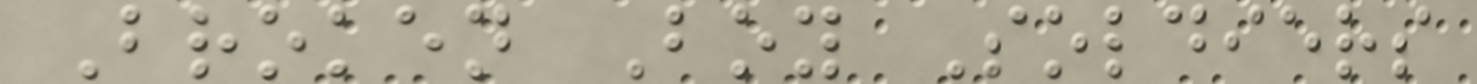Broken Boy Soldiers
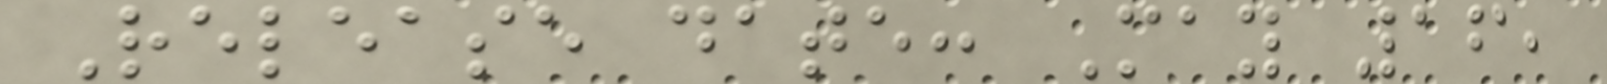Release date: May 16,
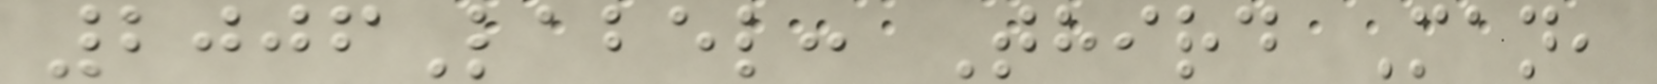2006Label: Third Man,
